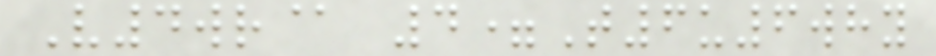V4wr@ 4=T6u6why
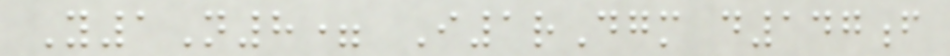Y1N8= I1rDgm d147f
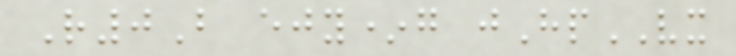R0B ejy*g jHpVX
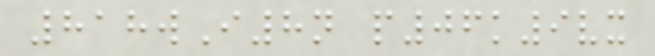818wI8n p06k9vx
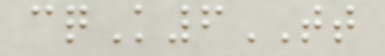cqK6TT
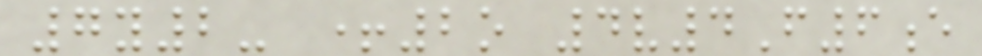7y2- +2o 4v4F6e
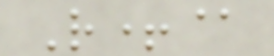R+@
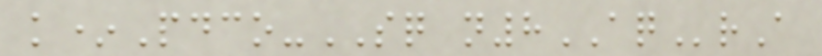k*Pdco-SQ n8AQrA
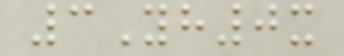3Yh0x
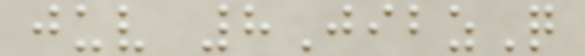juv 8JibzQ
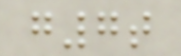g7t
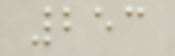253
